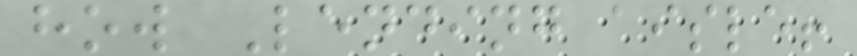how Lending aisle!
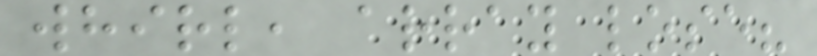whirl, array lose?
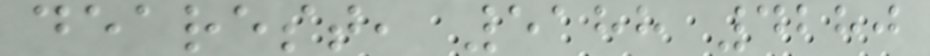dearest, 5188 4280
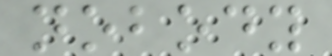nobody
